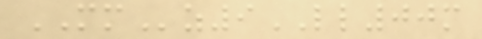MMz9LL00m
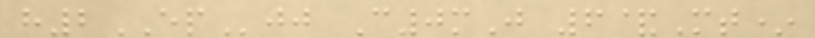h2EPjj C0mJ 6&Mt*
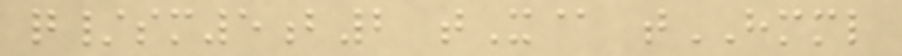q/sm5b2 tX@ tHMML
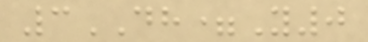3DH=Y0
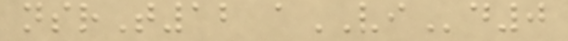nsrT12 aVId0
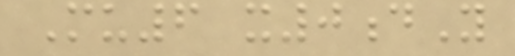Mu6 x0dY
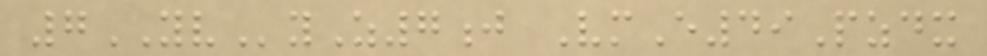7YVyZ7j VmE49Pzdx
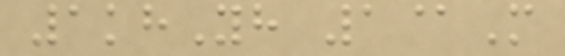1khYh 1@M
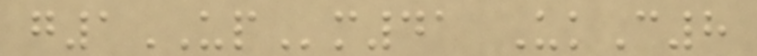g1UPm41 UkC8
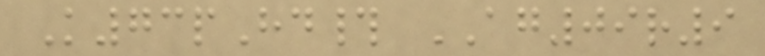K73pHd# AG09r9
